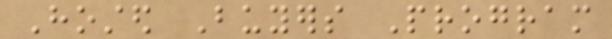Hosted Buyers Program
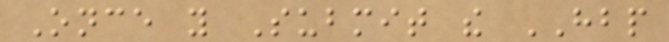Once you Submit the HBP
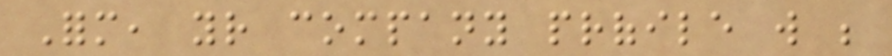Form, your company profile will be
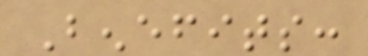Benefits:
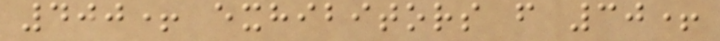400+ exhibitors from 30+
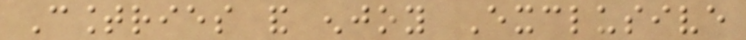Countries and enjoy Exclusive
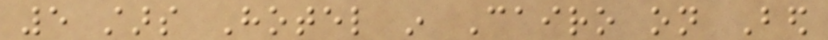5 stars Hotel in Cairo on Bed
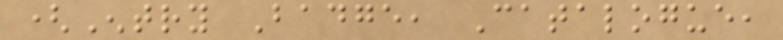(Entry Badge, Catalogue,
